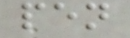pen
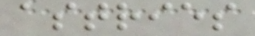astries
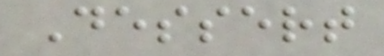Dessert
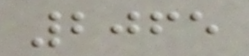2065
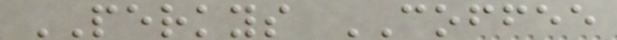PERKYS COFFEE
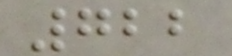722
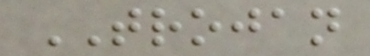TROJAN
